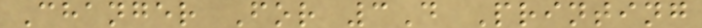Changer For 3D Printing
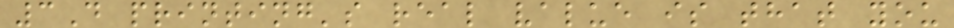3D printing's real value is that you
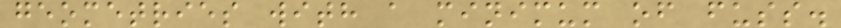geometries with a minimum of fuss.
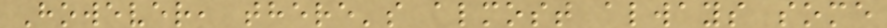However, there's almost always some
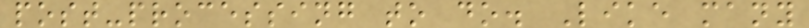post-processing to do. Like many
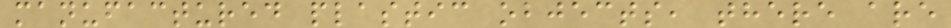manufactured plastic objects, there are
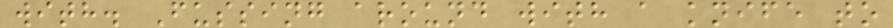with. Fussing around with a knife to
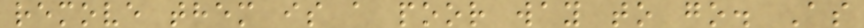remove them is a poor way to go. As
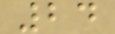24
